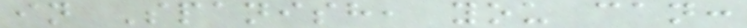in Spanish, you can:
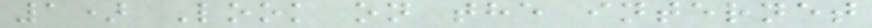1) Look on the internet
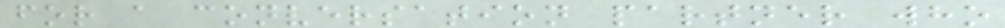for a conversation partner who
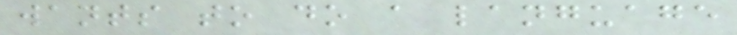wants to do a language
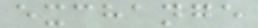exchange
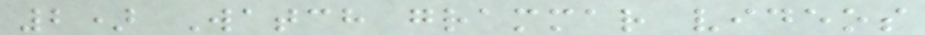2) Watch grammar videos
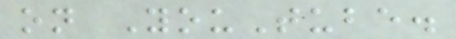on YouTube.
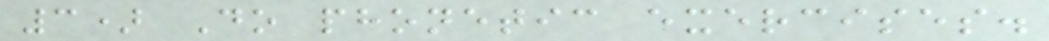3) Do phonetic exercises.
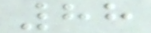88
